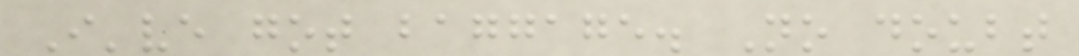I've got baggage. No doubt
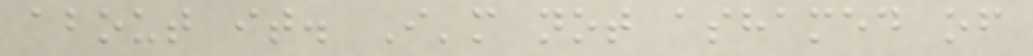about it. I'm not ashamed of
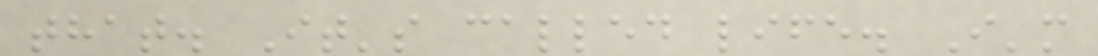that. It's called life. I'm
